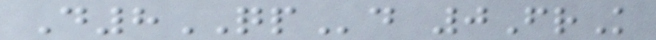D8QPd 0FrK
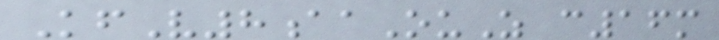KfV8aaOuZ c16m
